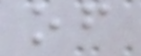of
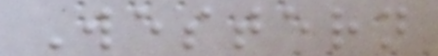Western
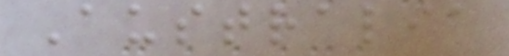Australia
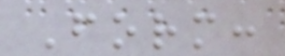Form:
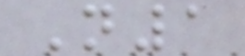N1
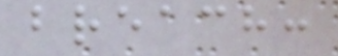breach:
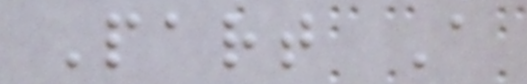Part A
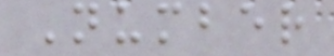Number
